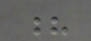?
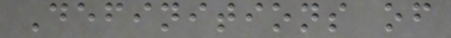Definitions of
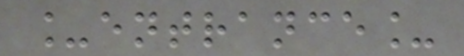_entrance_
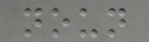noun
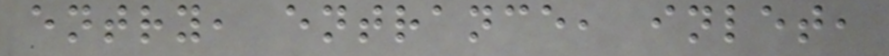entry, entrance, inlet,
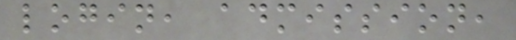login, admission,
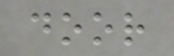door
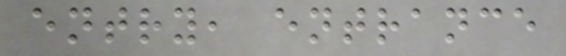entry, entrance
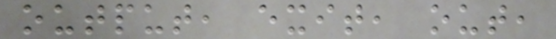output, exit, out,
